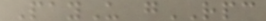PayU gRPC
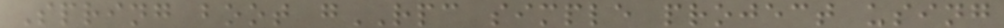Spring boot gRPC simple project using
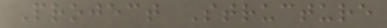Project Structure
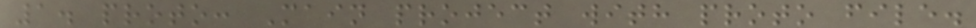1. proto: Main project with proto file.
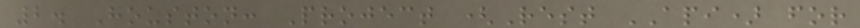2. Houston: Project (Rest API) for
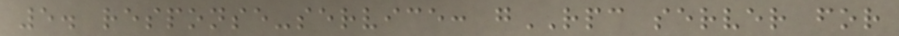5. response-service: gRPC server for
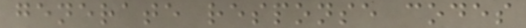generate response codes
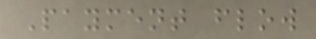Payment flow
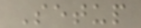Setup
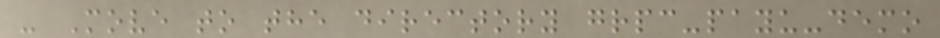- Move to the directory grpc-payu-demo
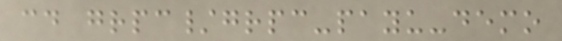cd grpc/grpc-payu-demo
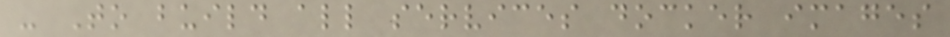- To build all services docker images
